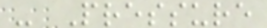- Pressure
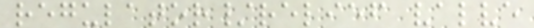regulator/relief valve
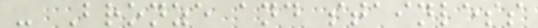- Bronze and stainless
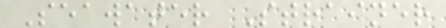Seawater Strainer
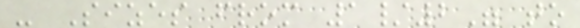- Sizes from 1/2" to
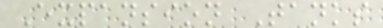Expansion Tanks
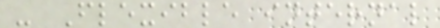- Flexible internal
